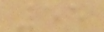55
